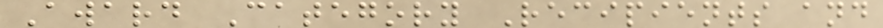Award Category Recipients and
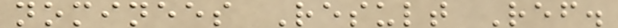nominees Result Ref.
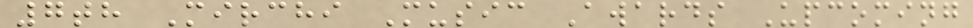7th Mirchi Music Awards Upcoming
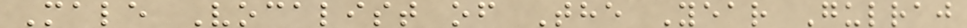Male Vocalist of The Year Gulraj
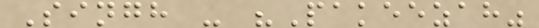Singh - "Pakeezah"
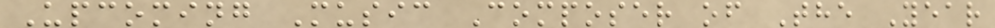Upcoming Music Composer of The Year
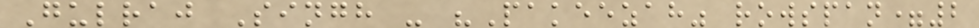Gulraj Singh - "Pakeezah" rowspan=2
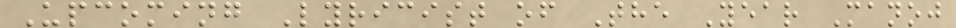Upcoming Lyricist of The Year Manoj
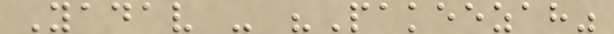Yadav - "Pakeezah"
